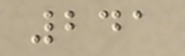241
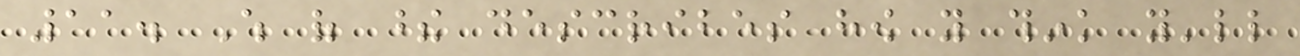11. Which of these describes how you think you'll
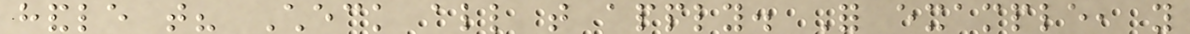handle that? Check all that apply. For example, you
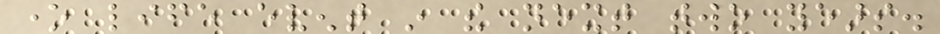one life event in the next two years.
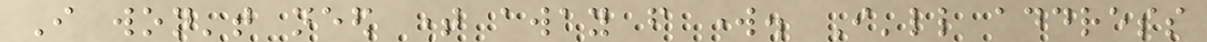I won't need time away from work. I'll address
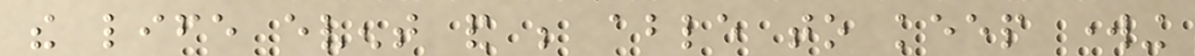the life event and be able to keep working
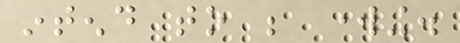intend to be working.
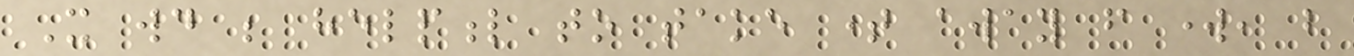It would be helpful to take time away from work, but
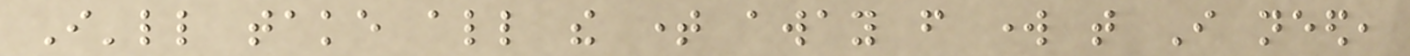I'll take all the time away from work that I need,
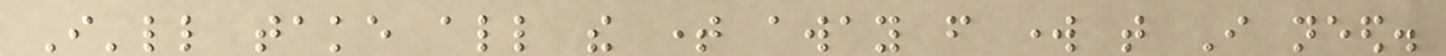I'll take all the time away from work that I need.
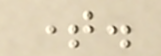time.
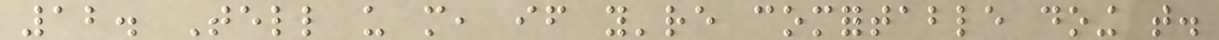12. Tell us more, if you're comfortable doing that.
